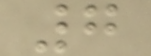7
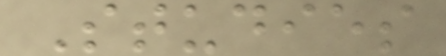Studies
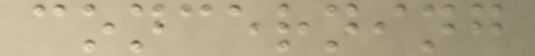concerning
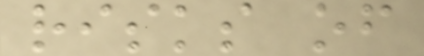risks of
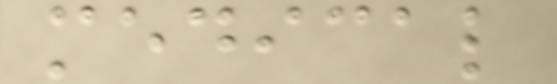medical
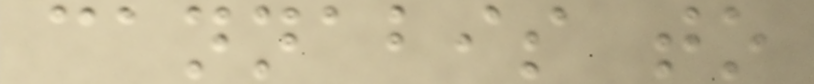cannabis to
